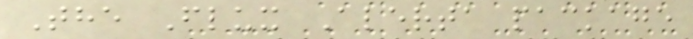The Flux Alerta package
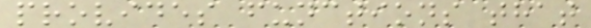provides functions that
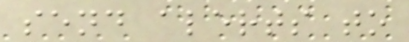send alerts to
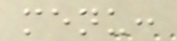menu:
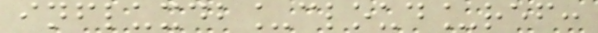influxdb_cloud_ref:
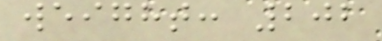weight: 202
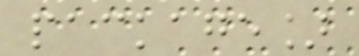package]
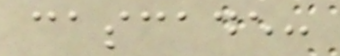cascade:
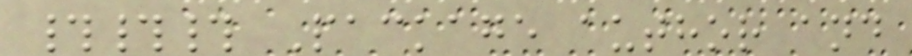### Package author and
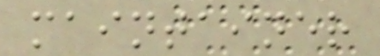maintainer
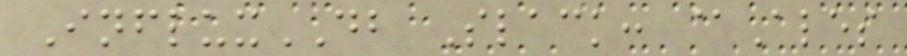InfluxDB Slack: @Ales
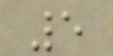5
